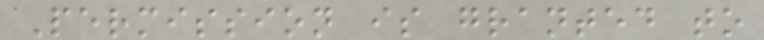Permission is granted to
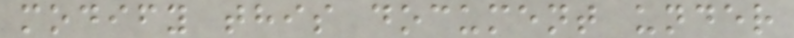modify this document under
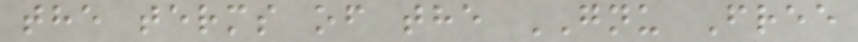the terms of the GNU Free
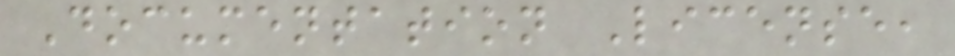Documentation License,
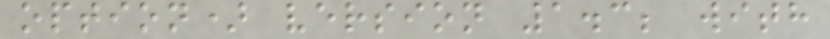option) version 1.3; with
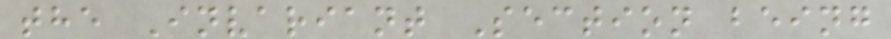the Invariant Section being
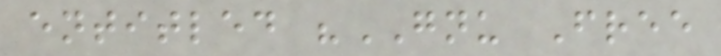entitled "GNU Free
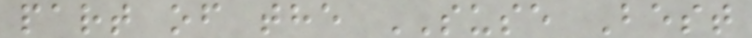part of the SUSE Best
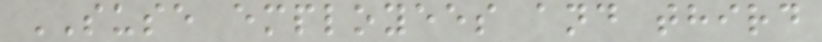SUSE employees and third
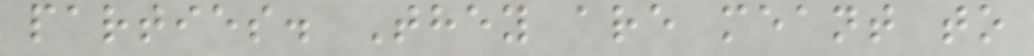parties. They are meant to
